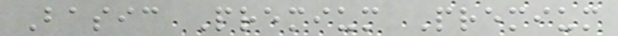Basic Premium Premium
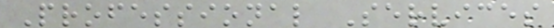Professional Services
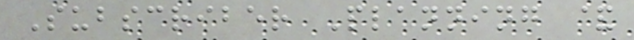Subscriber Planning &
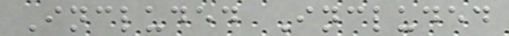Included Included
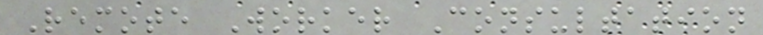Remote Worker Consultation
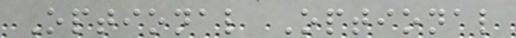Optional Optional
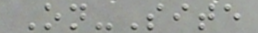On-Site
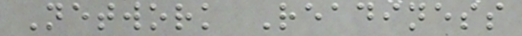Network Readiness
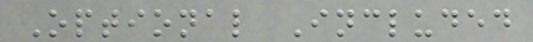Optional Included
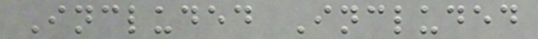Included Included
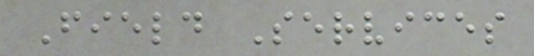Field Services
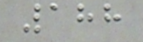188
